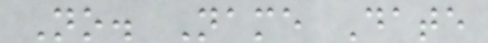No. Name Date
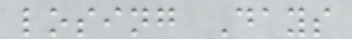losing Days
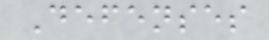Defenses
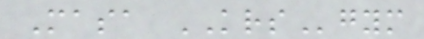Masa KRSgym
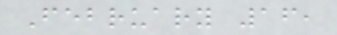February 16,
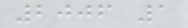2006 1
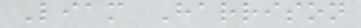Liam Harrison
